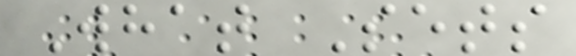What Sets
